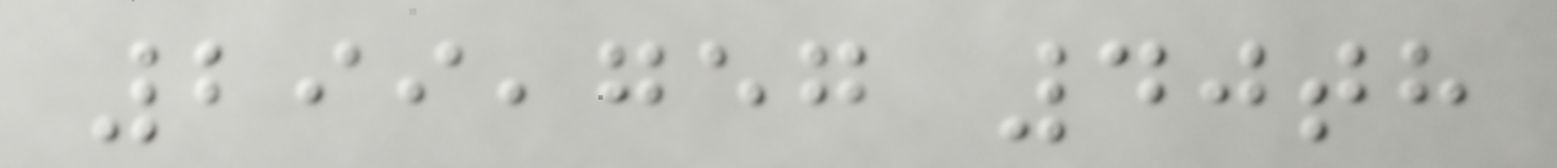299,757 40th
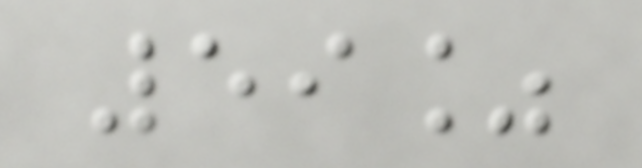59%
